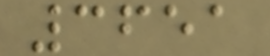3651
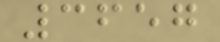3657
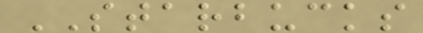STARBUCKS
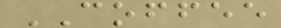COFFEE
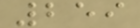259
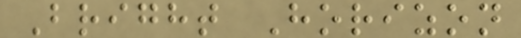Bright Horizon
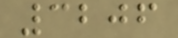3206
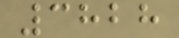3828
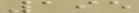195
